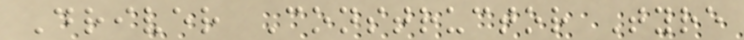Driver Constructor Tyre
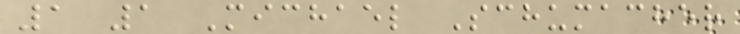1 1 Michael Schumacher
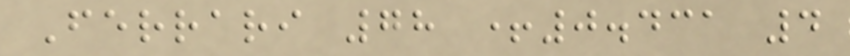Ferrari 78 +0.431 4
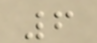6
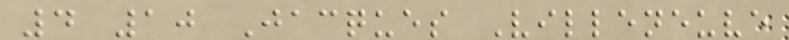4 10 Jacques Villeneuve
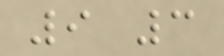9 3
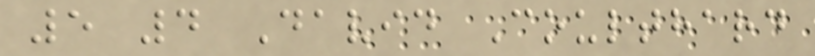5 4 David Coulthard
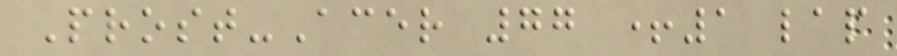Prost-Acer 77 +1 lap
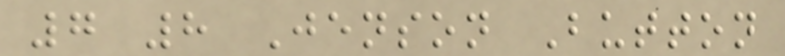7 8 Jenson Button
